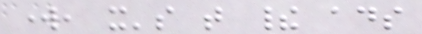work, it's that their ads
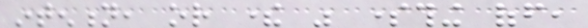intention, or there was something off,
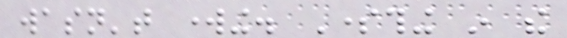wasn't working. Something in the
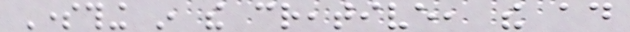Something in the creative, the ad
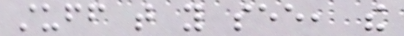stuff that you see, the
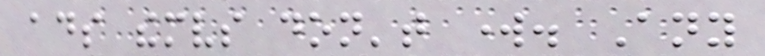ads themselves don't work. Any
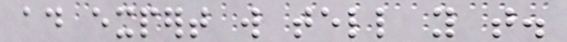ad expert will tell you that.
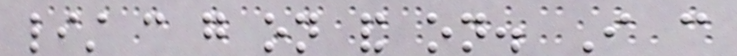list can go on and on. I can
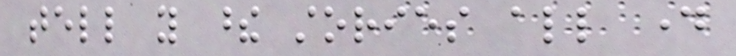tell you these stories all day
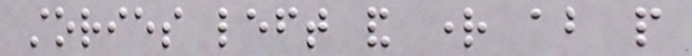stories left and right about people
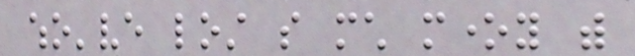who've lost so much money with
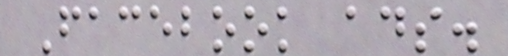Facebook ads.
